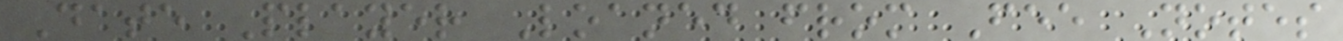Date Player Loaned from Fee Notes
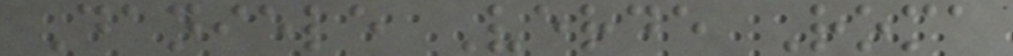Daniele Verde Roma
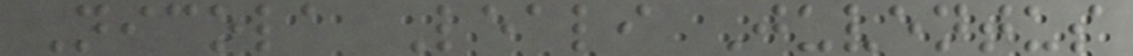Nicola Leali Juventus
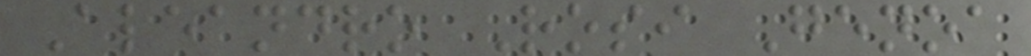Aleandro Rosi Genoa
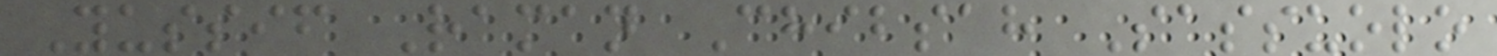Yussif Raman Chibsah Sassuolo
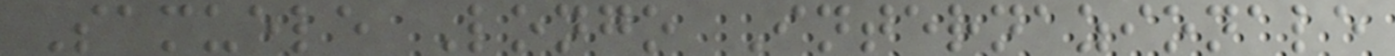Samuele Longo Internazionale
